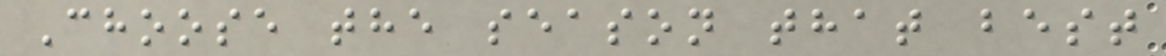Choose the season that best
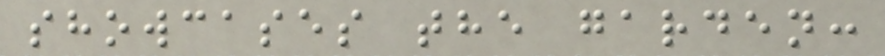showcases the garden:
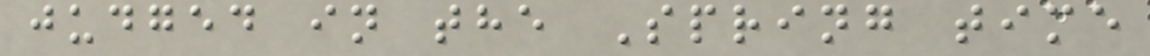judged in the Spring time
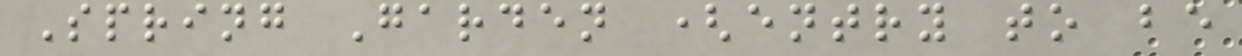Spring Garden (entry to be
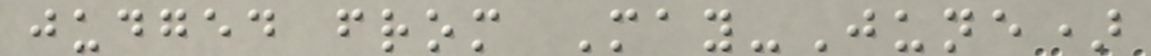judged from May-June)
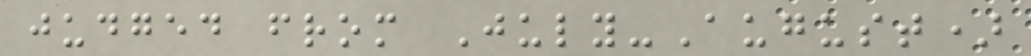judged from July-August)
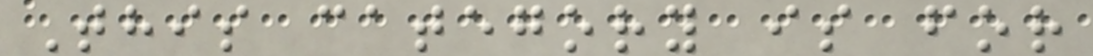This category is for
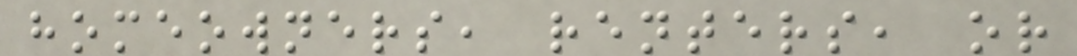homeowners, renters, or
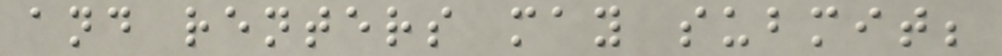and renters may submit;
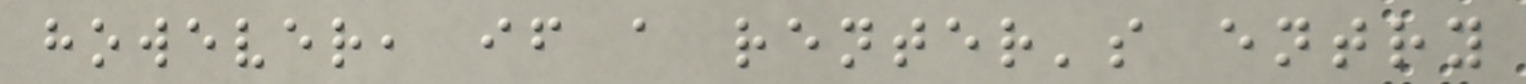however, if a renter's entry
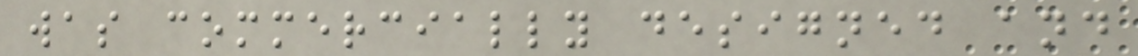was commercially designed and
